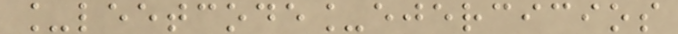_leetcode_ejercicios
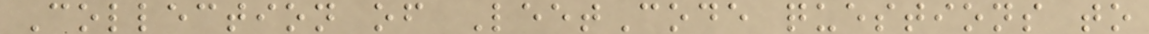Collection of LeetCode questions to
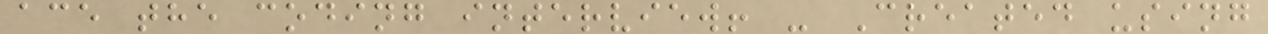ace the coding interview! - Created using
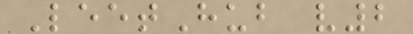LeetHub v2
